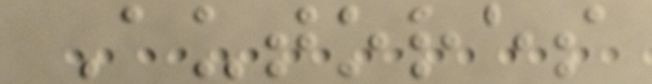Autores
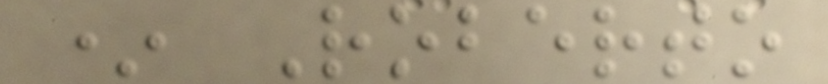* Roberto
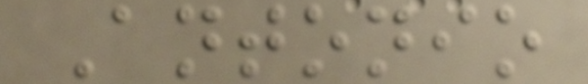Antonio
